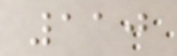110
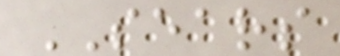SEARS
